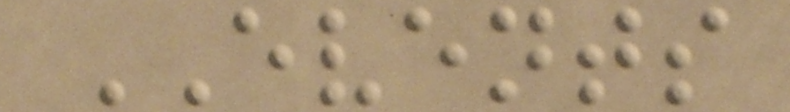EVENTS
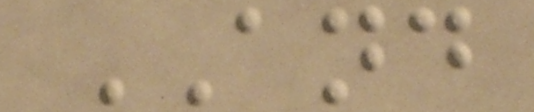AND
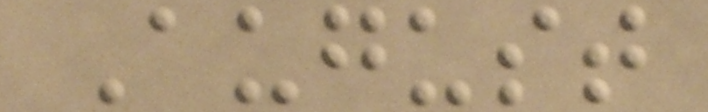August
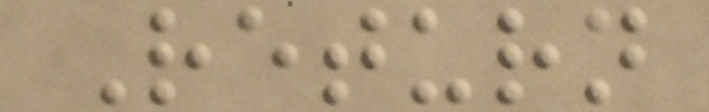Return
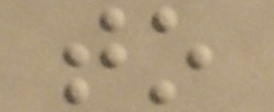to
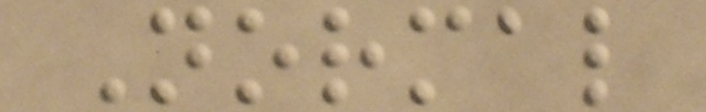Normal
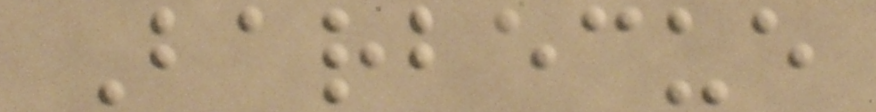Barbecue
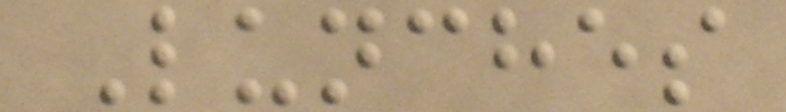Lunches
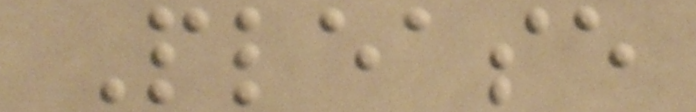Please
